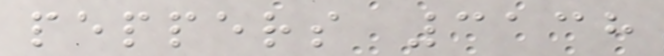peppers 3138
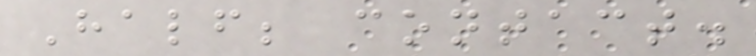Half; contact.
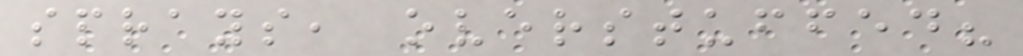sprays, overstuffed?
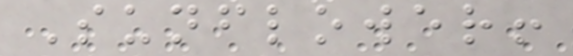Sunflower!
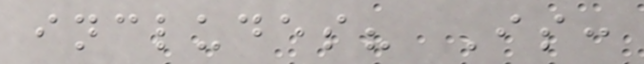includes? Is:
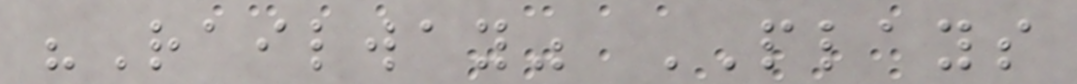"Railway" PLAYS
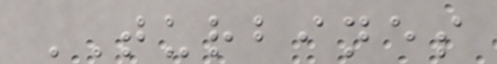TURBINES
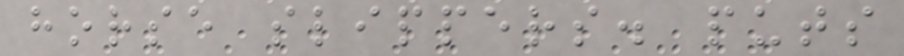horse slippers. puts
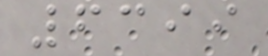6399
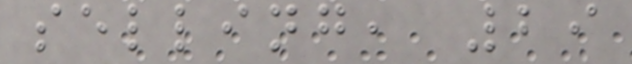selling, 29
